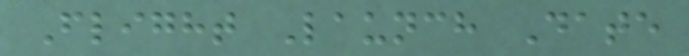Flight Launch Date
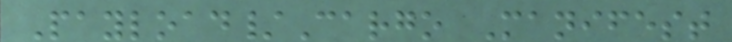Payload/Cargo Manifest
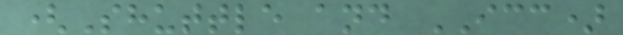(Shuttle and ICC)
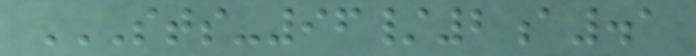STS-96/2A.1
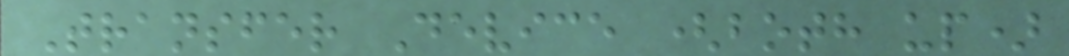Transfer Device (both up)
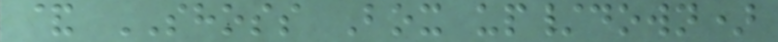& SHOSS Box up/down)
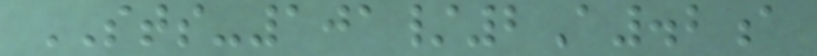STS-101/2A.2a
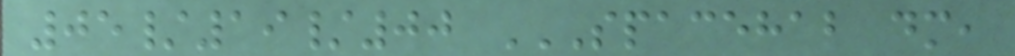05/19/00 SPACEHAB DM,
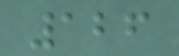126
